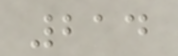214
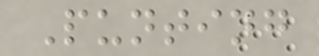Punting
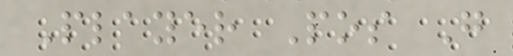Player Pos G
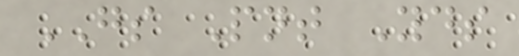GS Pnt Yds
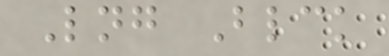Lng Blck
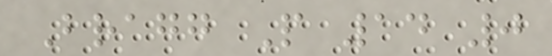Bragg P 14 0
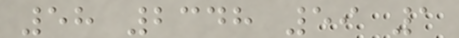58 2348 59 1
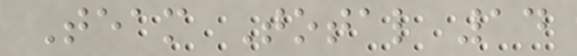Team Total 14
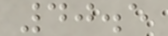40.5
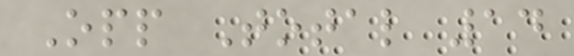Opp Total 14
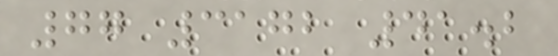77 3172 41.2
